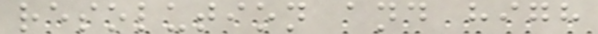resolution and high
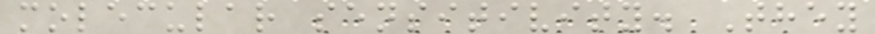molecular sensitivity. They
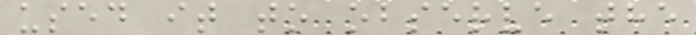used it to observe the
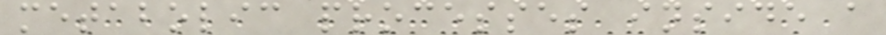metabolic processes inside a
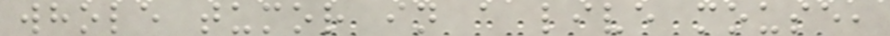whole tumor in a live mouse,
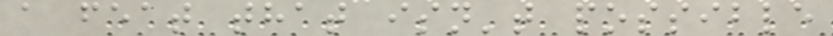a feat that isn't possible
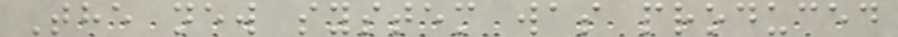The new system was produced
